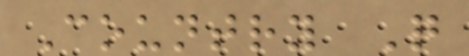Country Q
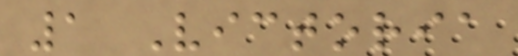1 Victoria
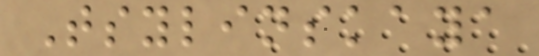Tsylinskaya
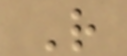R
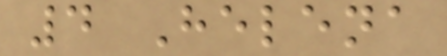4 Helena
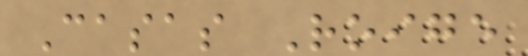Casas Roige
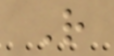R
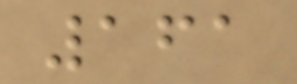161
